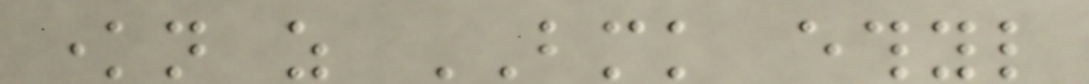known as BMK ethyl
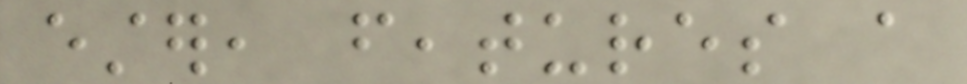ester, features a
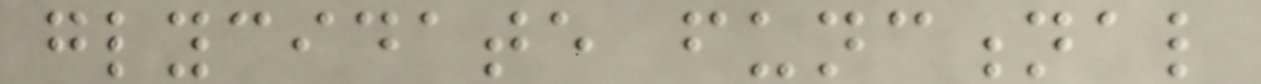glycidate functional
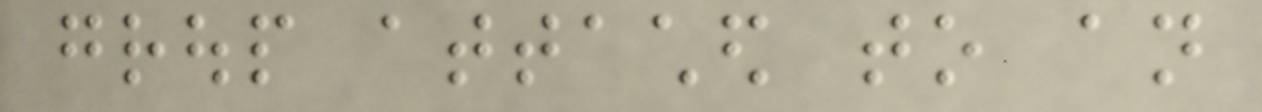group attached to an
